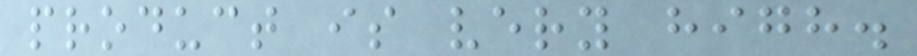product is very high.
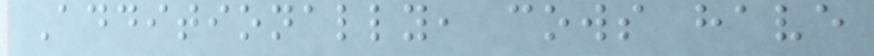Additionally, cows have
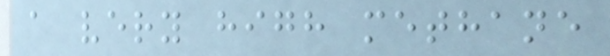a very high methane
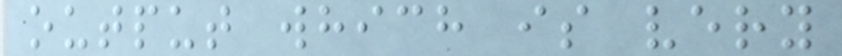output which is very
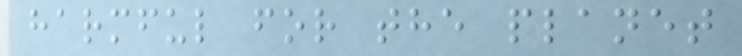harmful for the planet
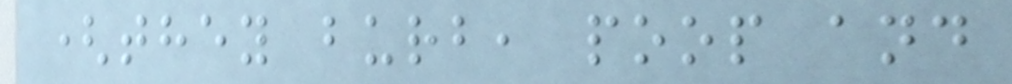(they burb, poop and
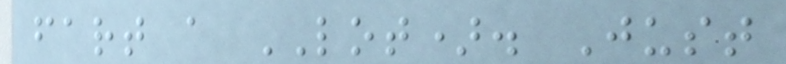fart a LOT). Just
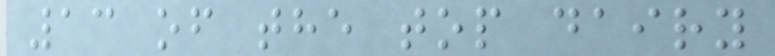13 of the top dairy
